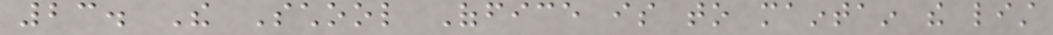23. The School Office is to maintain the list
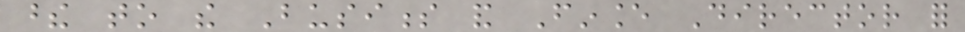these to the Business and Finance Director for
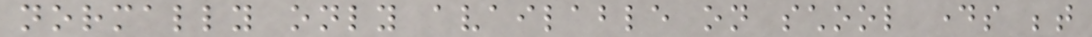normally only available on school days between
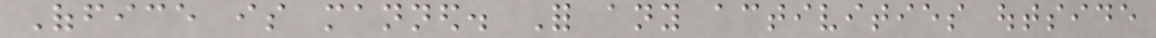Office is manned. For any activities outside
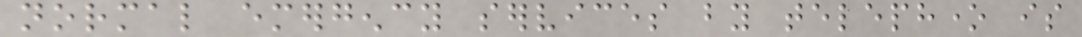normal emergency services by telephone is
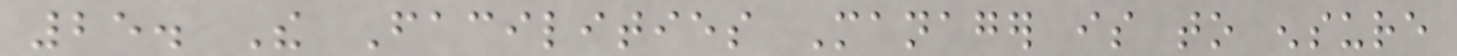25. The Facilities Manager is to ensure
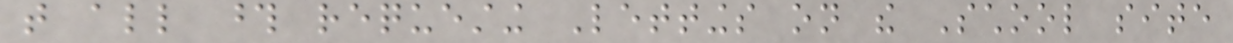that all those requesting Lettings on the School site
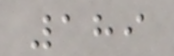189
